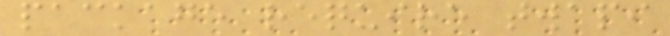package require twapi
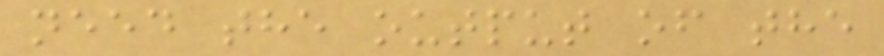need the output of the
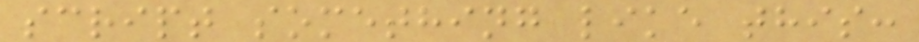script something like this:
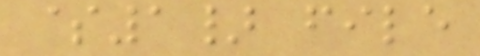$1} file
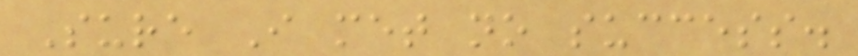Sure I met no success.
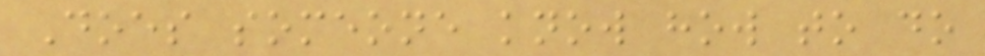Does someone know how to do
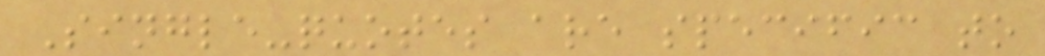Single-quotes are specific to
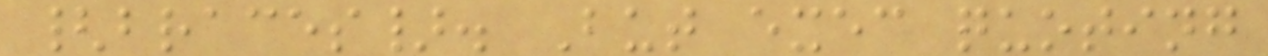{braces}. But exec quoting
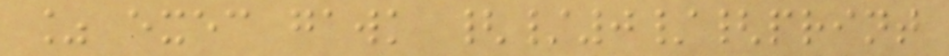% exec gawk {/0/{print
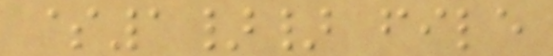$1}} file
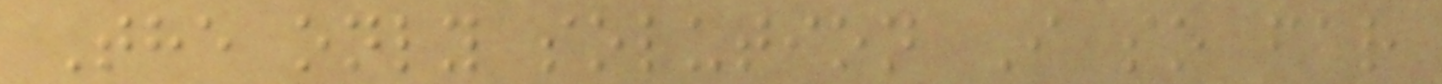The only solution I so far
